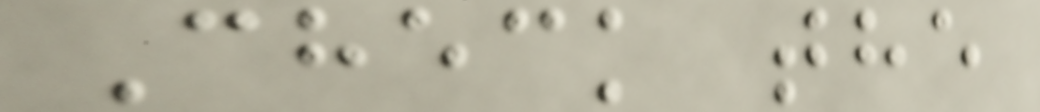Check the
